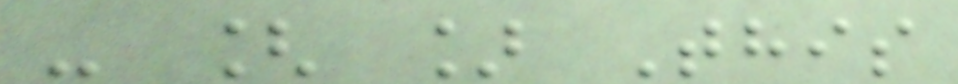- [ ] This
